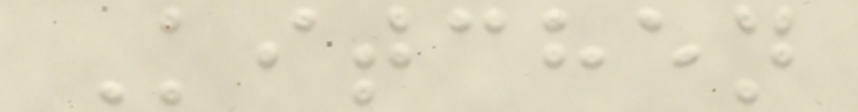Kitchen
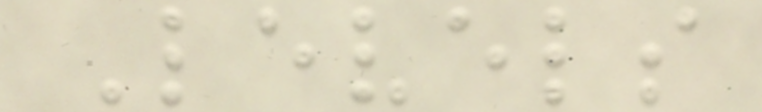Levels
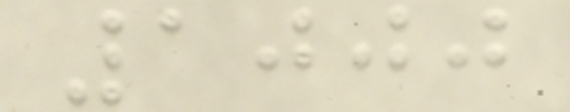1000
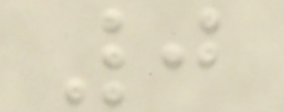0
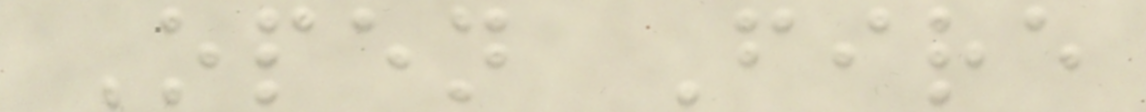Open Fire
